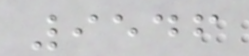9546
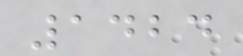1424
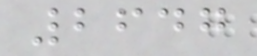2647
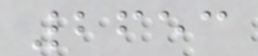2653
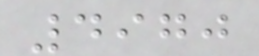4970
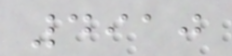4910
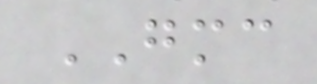GMC
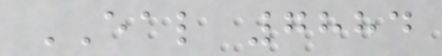EAL 7884
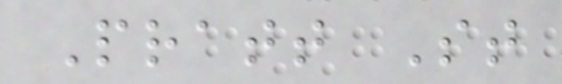Pratt St
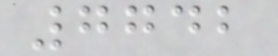7742
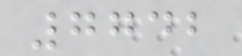7742
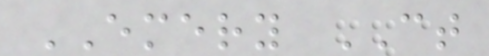EMERY CT
